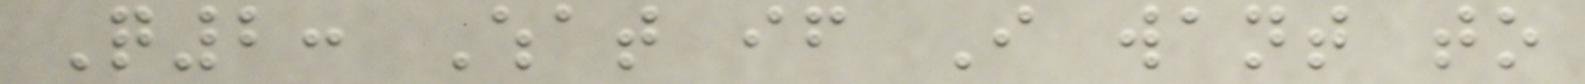Q2: What if I want to
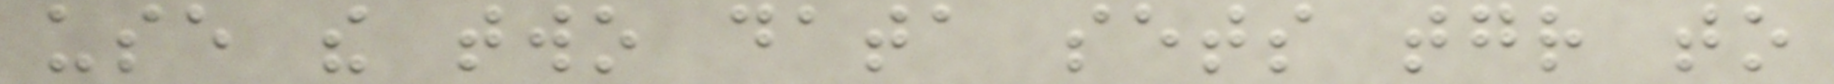use the two data sets together to
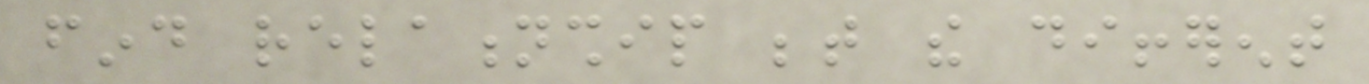find relationship between the different
